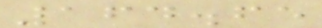164.65
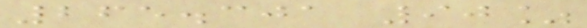265.301 90%
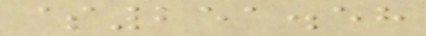$251.58
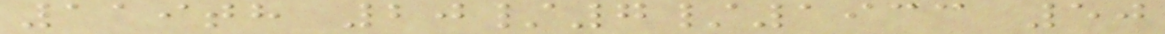119th 20/7/1933 50
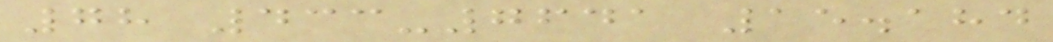78 433-7641 15.184
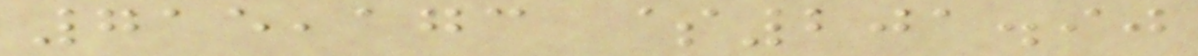715,173 $201.90
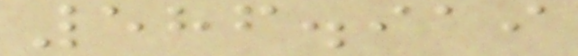586.919
